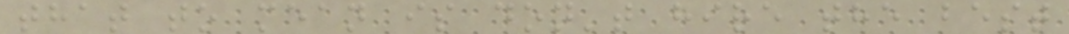that to mean is don't hire the best
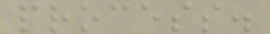process.
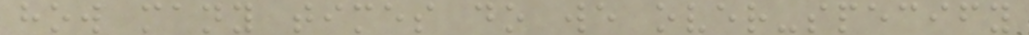how many times do we over-specify
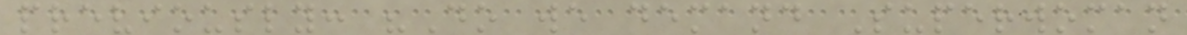previously: "Do we demand Superwoman
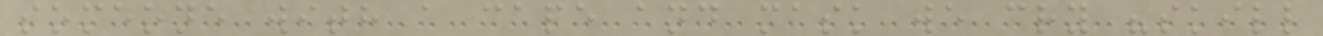someone with a cape and mask we cry "skill
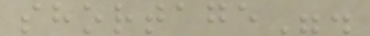shortage".
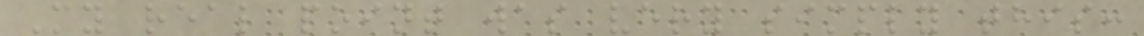My real point was very simply this:
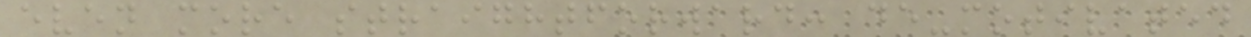even more straightforward: de-motivated
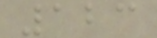123
